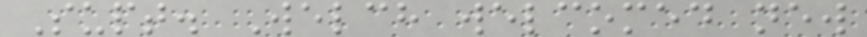Supt. Welch welcomed new
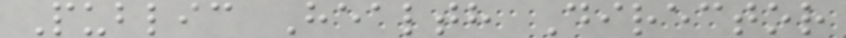Public Health Director
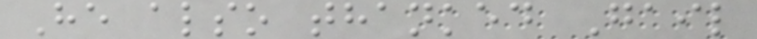He also thanked Gail
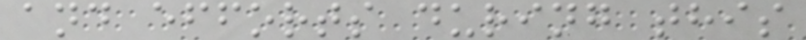and efforts during this
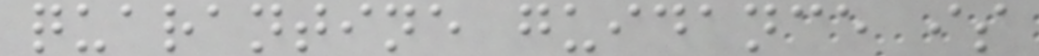quarantine guidance is
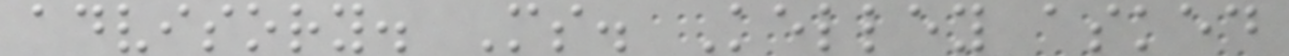advisory. Ms. Kelley asked
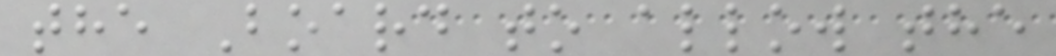the Board to allow the
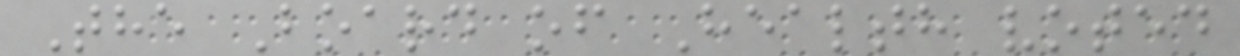The Board of Health voted
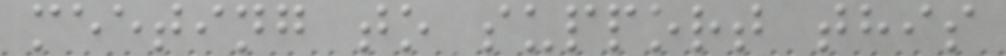meeting to support this
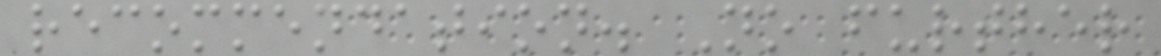recommendation. No further
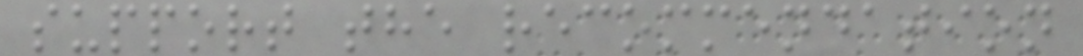support the recommendation
